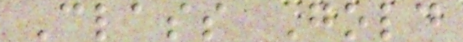Class Gold
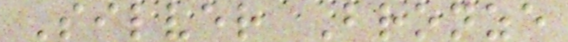Silver Bronze
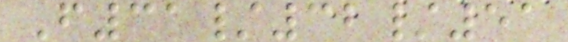F31/32/51
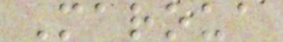Maroua
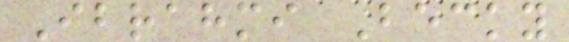Ibrahmi Becky
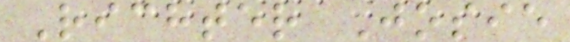Richter Josie
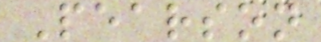Pearson
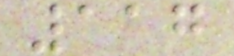117
